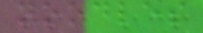noodles
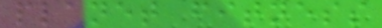planet fitness
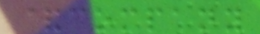&company
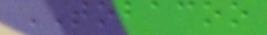TOBACOO
